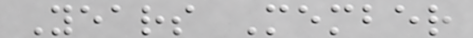Years Member
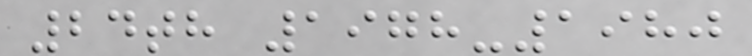24th 1978-1980
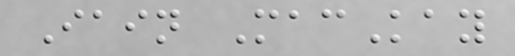Iain MacKay
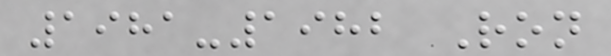1981-1982 Ron
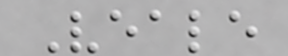Veale
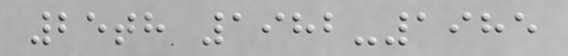25th 1982-1985
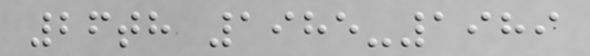26th 1985-1989
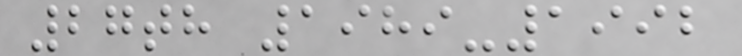27th 1989-1992
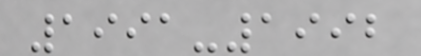1991-1992
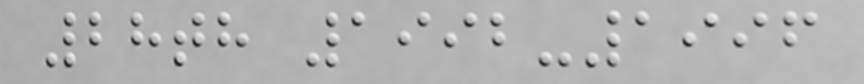28th 1992-1996
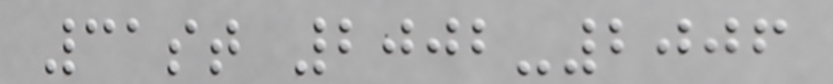31st 2002-2006
